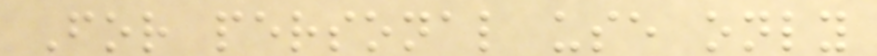For personal use only
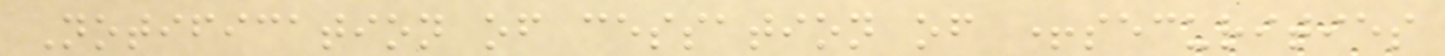Notification of cessation of +securities
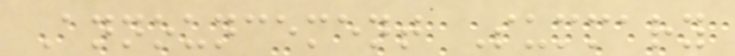Announcement Summary
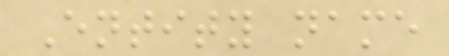Entity name
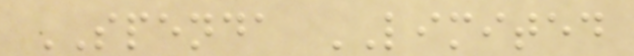SPENDA LIMITED
